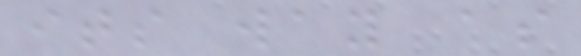its way as
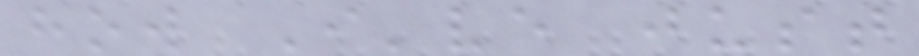how I've just
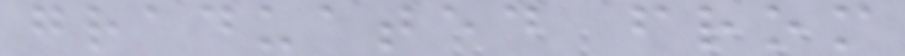graduated from
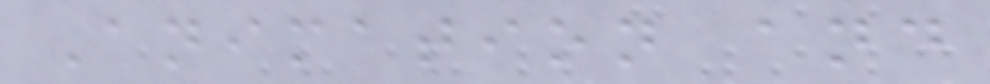Animation and
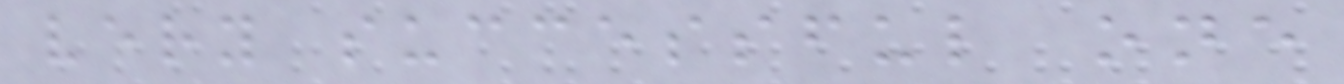very successful one
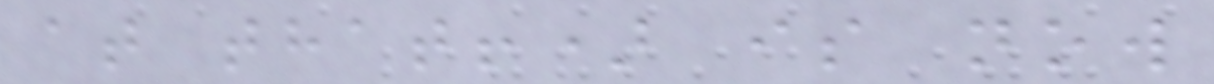at that!) is now
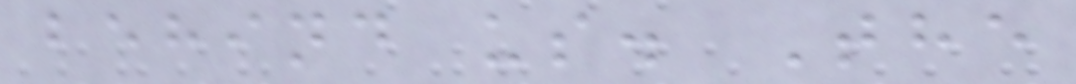behind us. The
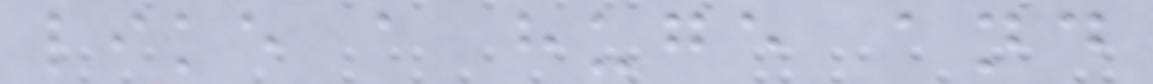like a huge and
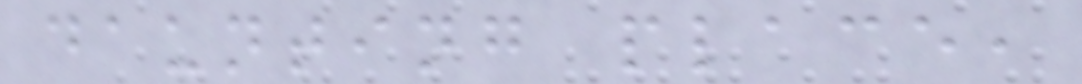daunting place,
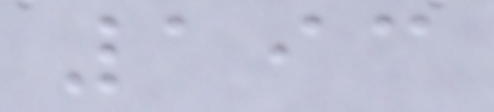193
